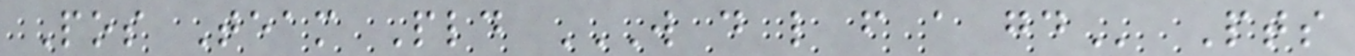Pos Team Pld W D L F A GD Pts
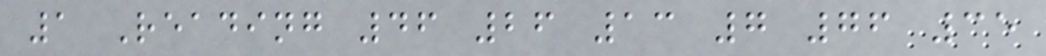1 Reading 46 26 13 7 76 35
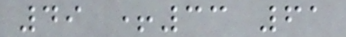49 +33 61
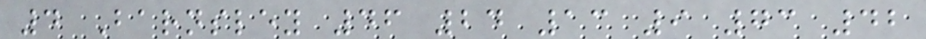4 Barnsley 46 24 13 9 73 42
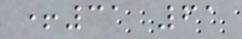+31 61
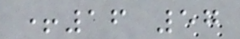+16 57
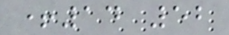+14 52
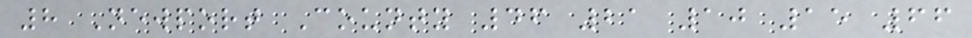8 Newport County 46 21 10 15 66
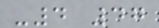-4 47
